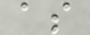as
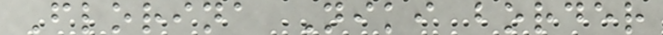Florina Niki border
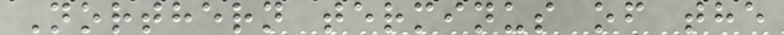Northern terminus of the
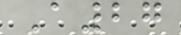A27
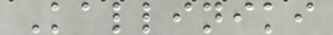Kalliniki
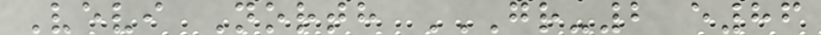Vevi North GR-2 E86
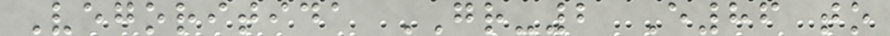Vegoritida GR-2 E86 to
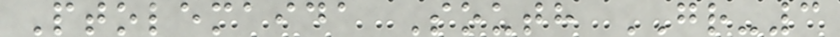Ptolemaida South GR-3
